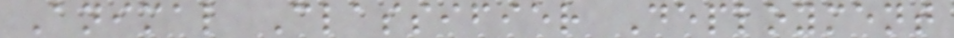Animal Classifier Deployment
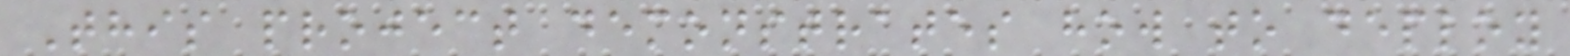This project demonstrates how to deploy
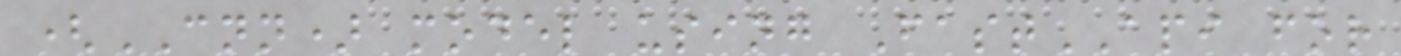(CNN) model using FastAPI for
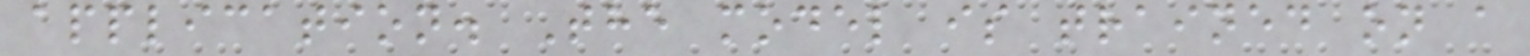application. The model is trained on a
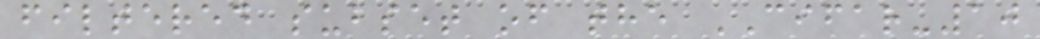filtered subset of the CIFAR-10
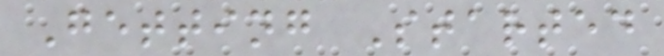Getting Started
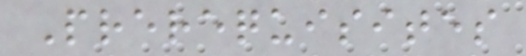Prerequisites
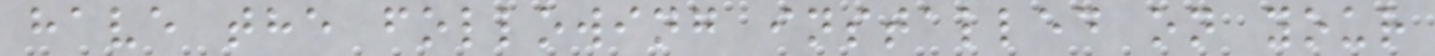have the following installed on your
